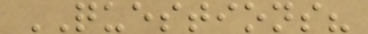QUESTIONS?
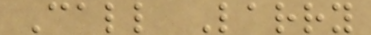Call Larry
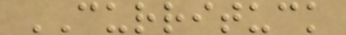CURRITUCK
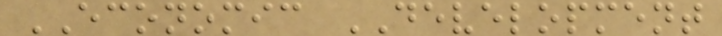ECONOMIC DEVELOPMENT
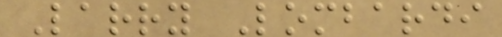Larry Lombardi
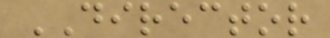DIRECTOR
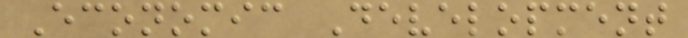Economic Development
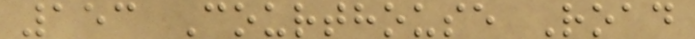153 Courthouse Road
